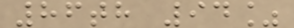86th 94%
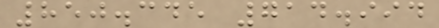850.345 714.994
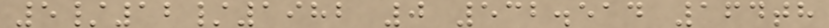5/12/1982 0 532.514 164th
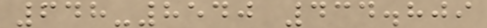648-8540 434.809
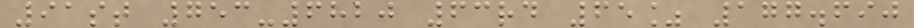91st 753-6820 63rd 65% 177.690
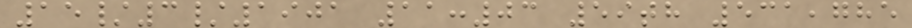15/3/1901 11:03 59th 531,785
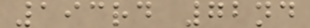193rd 72nd
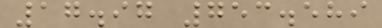17.97 753.589
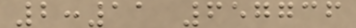2:11 657736
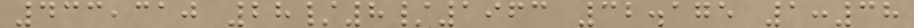433,310 28/8/1963 32.175 1:38
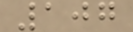107
